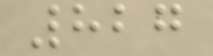827
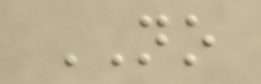NO
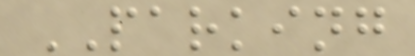PARKING
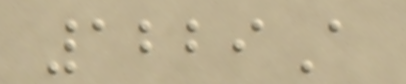1229A
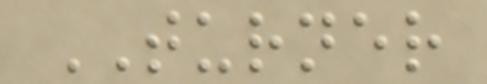TURNER
